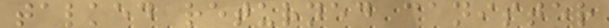talked returned canister
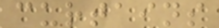curtains
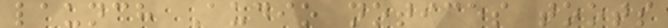launch Audio notices toots
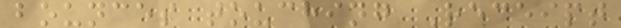bounces touching Receipt
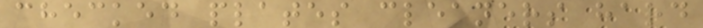checked plates cleaners hard
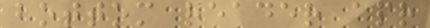bottom reader apr
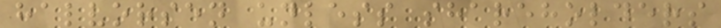halvorsen unless shareholders
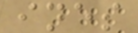ines
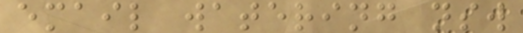email watering nsw
